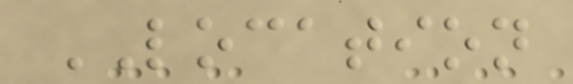LOCATION
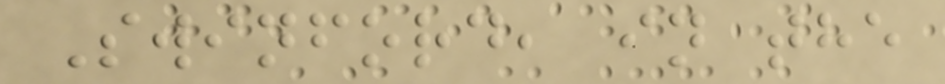Swinford, in the
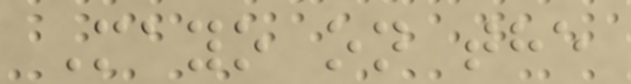Mayo on the
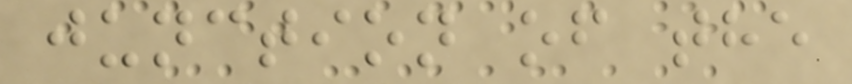junction of the
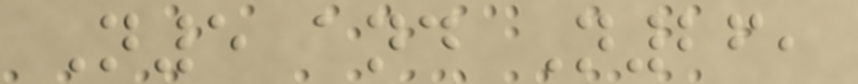N5 and N26,
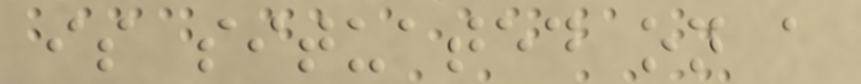is situated on a
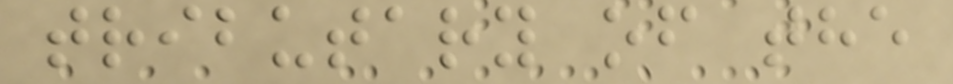tributary of the
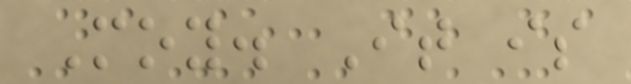Moy. It is
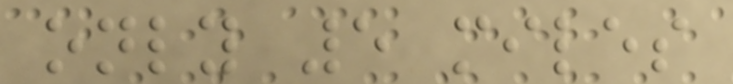only 5 miles
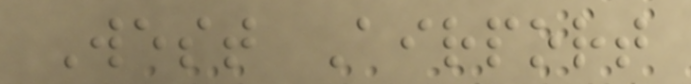West Airport
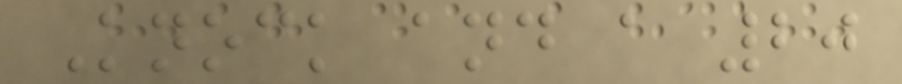Knock and a 20
